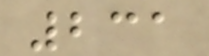231
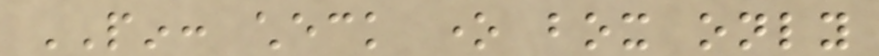PIN: check one box only
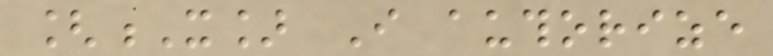[X] I authorize
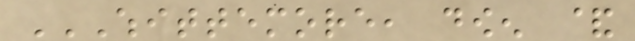WHITTEMORE, DOWEN &
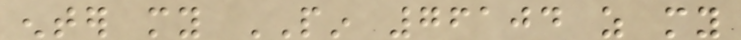enter my PIN 76104 as my
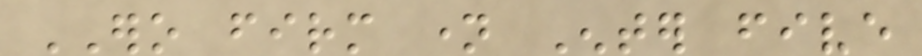ERO firm name Enter five
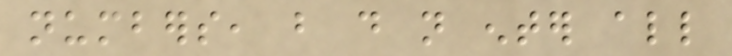numbers, but do not enter all
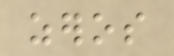zeros
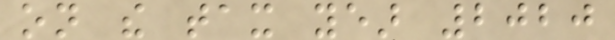on the tax year 2020
